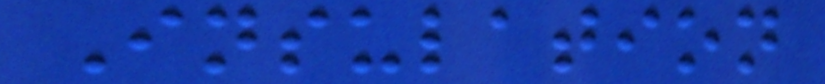Insulation
